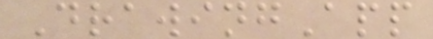DrawingApp
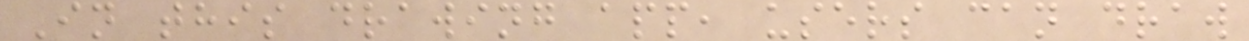In this drawing app, users can draw
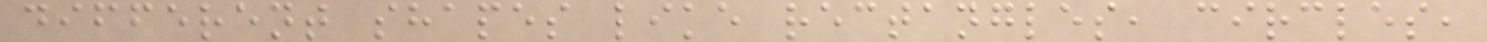different shapes like rectangles, circles,
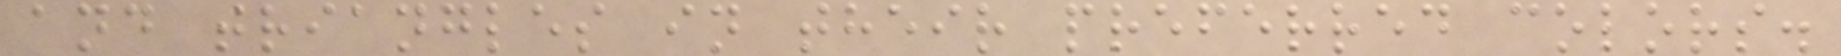and triangles in their preferred colors.
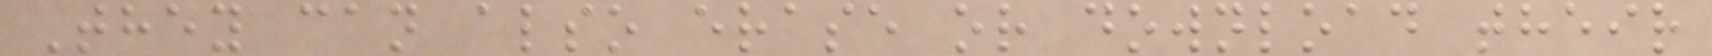They can also erase or download their
